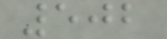502
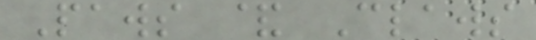Paws & Claws
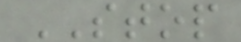STOP
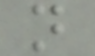n
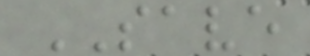SAVE
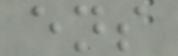ens
